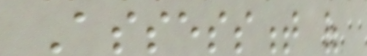Assessment of
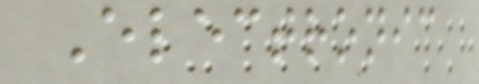Electronic
